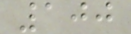100
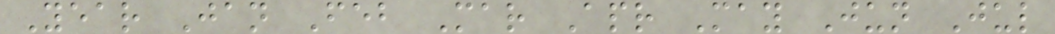Year Jan Feb Mar Apr May Jun Jul
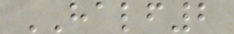HALF2
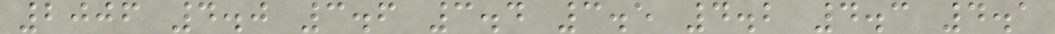2006 4.0 3.6 3.4 3.5 4.2 4.3 4.1
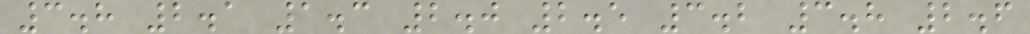3.8 2.1 1.3 2.0 2.5 3.2 3.8 2.6
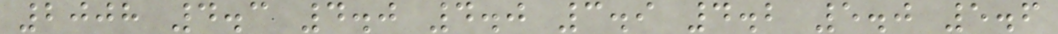2008 4.3 4.0 4.0 3.9 4.2 5.0 5.6
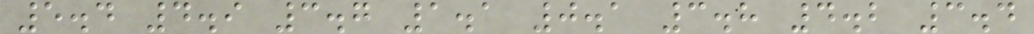5.4 4.9 3.7 1.1 0.1 3.8 4.2 3.4
